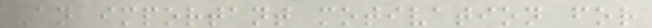An important motivation for
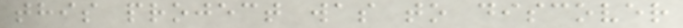this project was to discover
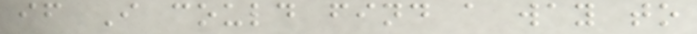if I could find a way to
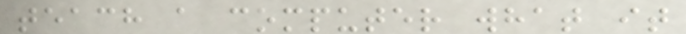teach a computer what it
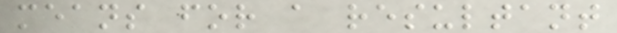means for a resultant
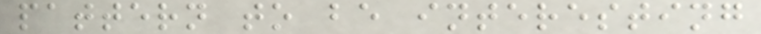pattern to be interesting
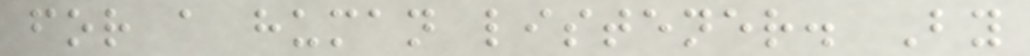for a human listener. By
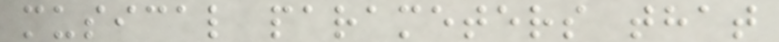musical parameters that
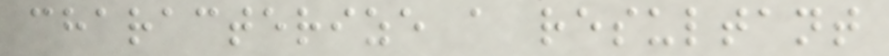characterize a resultant
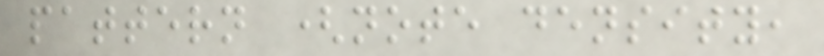pattern (note density,
